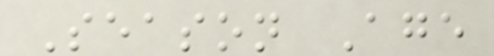Season Age
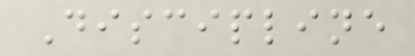Discipline
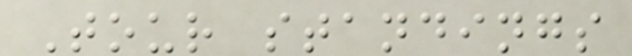Tour standings
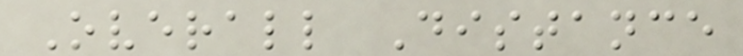Overall Distance
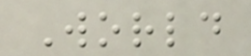World
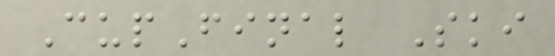CupFinal Ski
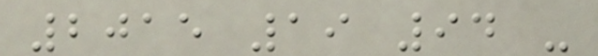2015 19 94 -
